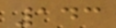143
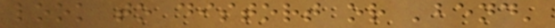look to distort or 'bend'
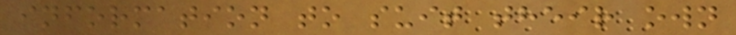information to suit their own
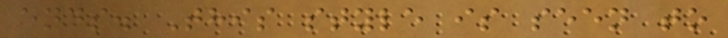ends. This style is seen to
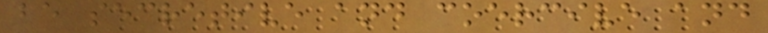be secretive and coercive and
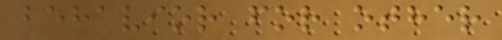behavior for other
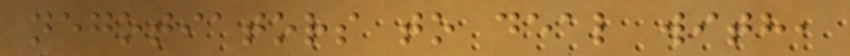negotiators to deal with,
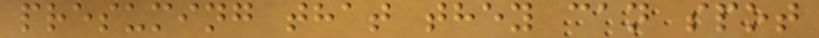presuming that they can spot
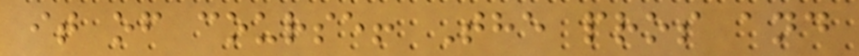it of course! The pros and
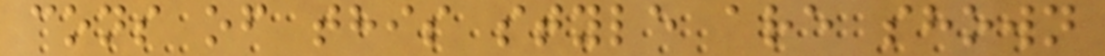cons of this style are shown
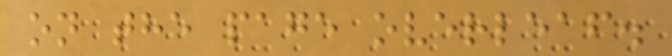on the page overleaf.
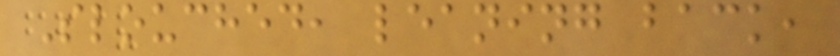Slouched, leaning back,
